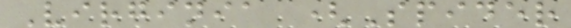Virginia (Spider
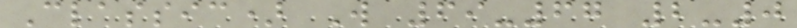Classic) W 69-67 2-0
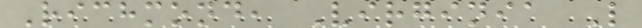Richmond, Virginia L
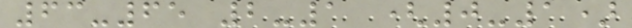63-65 2-1 (0-1)
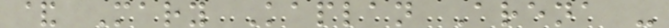& Mary Kaplan Arena -
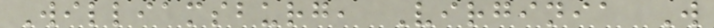Williamsburg, Virginia W
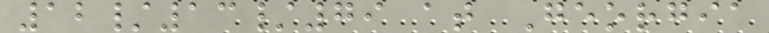12/13/79 at Georgia
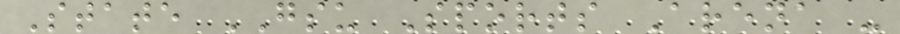State GSU Sports Arena -
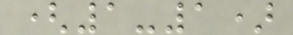(1-1)
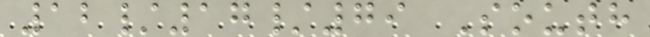12/17/79 South
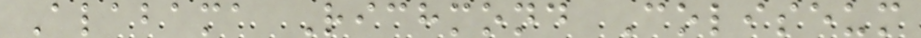Alabama Richmond Coliseum
